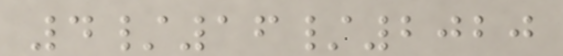4/16/2020
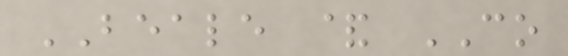BEALE & CO
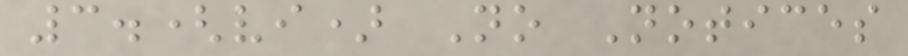3.(vi) No Notices
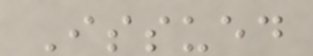Issued
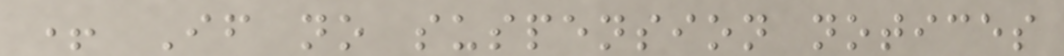+ If no suspension notices
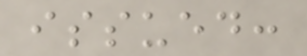issued:
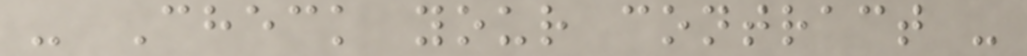- Check your contract -
